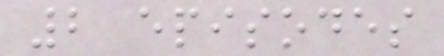2 episodes
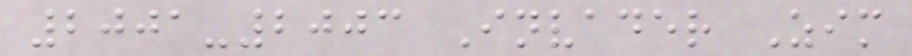2001-2003 Invader Zim
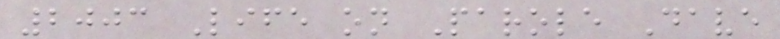2003 Life on Parole Dave
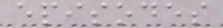episodes
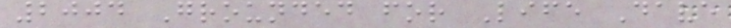2004 Grounded for Life Dave
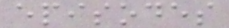episodes
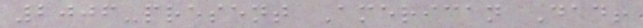2006-present American Dad!
